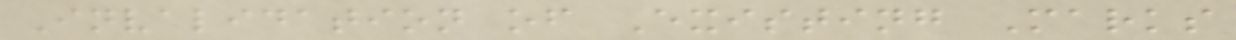Invalidation of Existing Marks
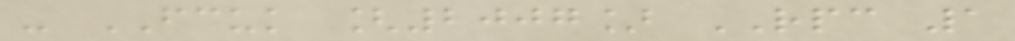- FCUK [2007] RPC 1
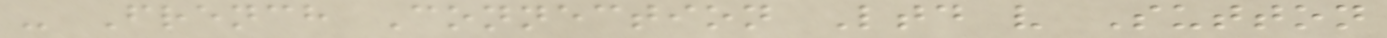- French Connection Ltd v Sutton
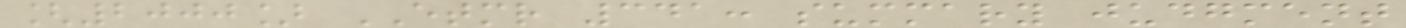[2000] ETMR 341: summary judgment
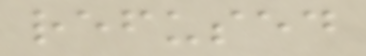refused
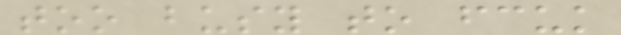too busy to fcuk
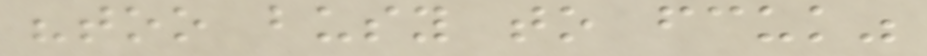"too busy to fcuk"
